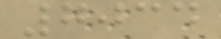7034
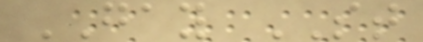GAY ST
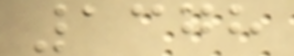1378
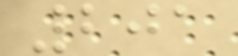201
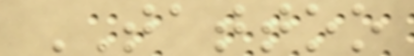TATTOO
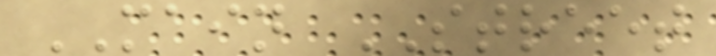MAIN STREET
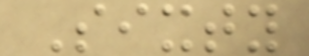Sixty
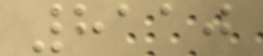8110
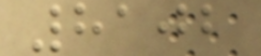8102
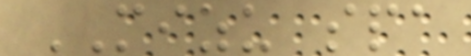MIZU spa
